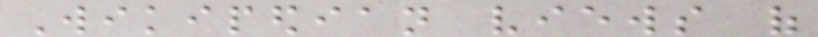Wikipedian views of
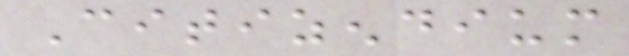Citizendium
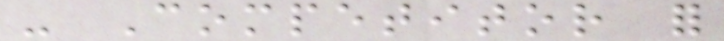- Competitor for
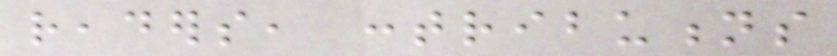readers, contributions
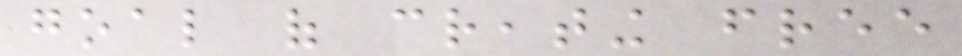goal of creating free
